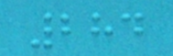284
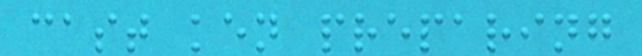cast ken preparing
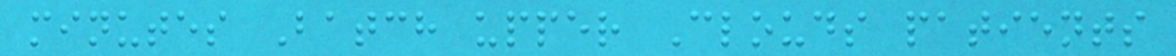minutes Batch upper Clouds patients
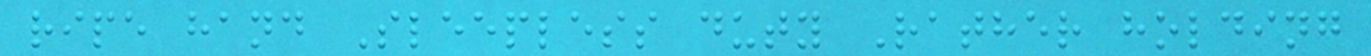ripe hand Sleepless duty Rather holding
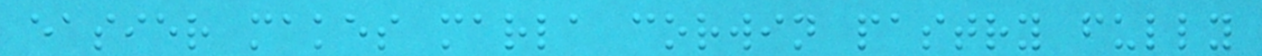easier makes marla corwin pastry fully
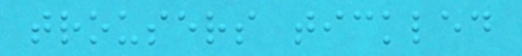trousers tickled
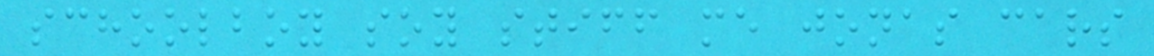schoolboy soy stiff me jonas cars
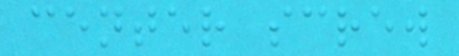center screw
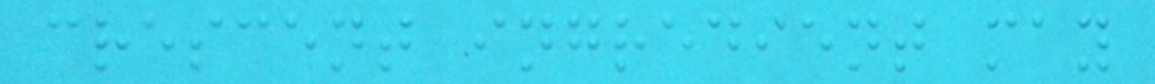crescent ingredient may
